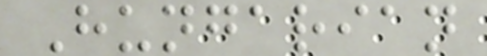Hungarian
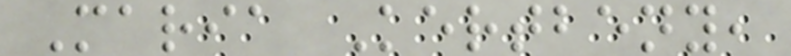Maria Kertbeny,
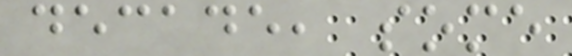decade, some
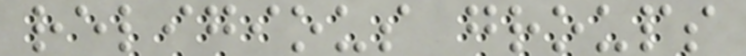religious groups
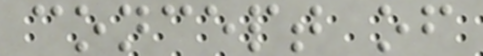concept of
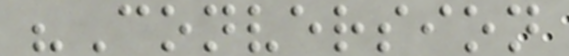"Conversion
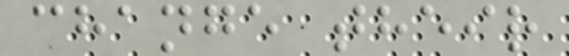change their
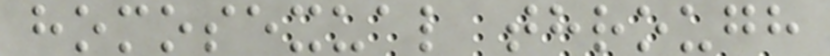homosexual through
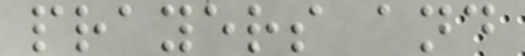prayers and
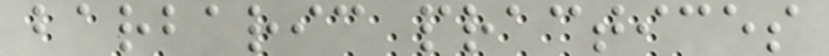barbaric practices
